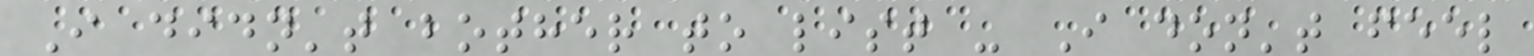I didn't bother to list - I don't feel
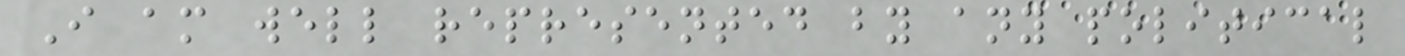I am well represented by any political
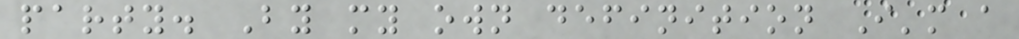party. By my own definition I'm a
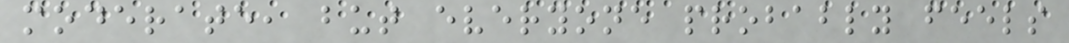moderate, but everyone probably feels
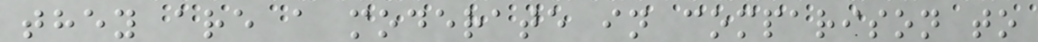they are a moderate in comparison to
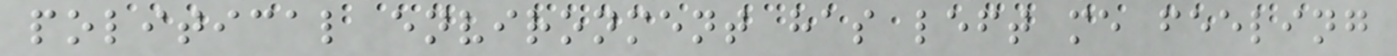political environment has left me feeling
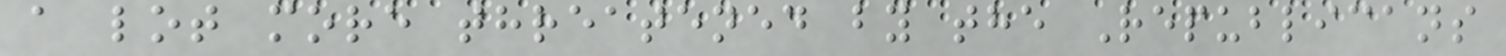a lot more threatened by the Republicans
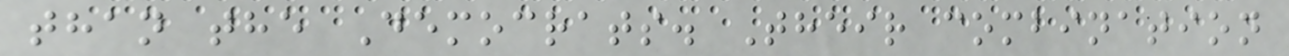than the Democrats. Their combination
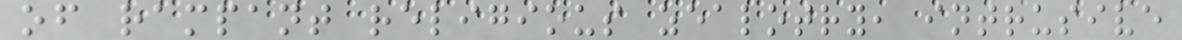of rampant religious zealotry, intrusive
